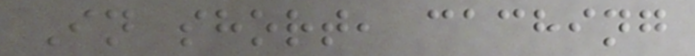In short, caching
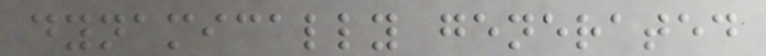dynamically generated
